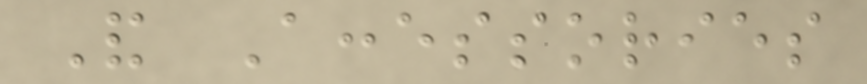And Accessories
